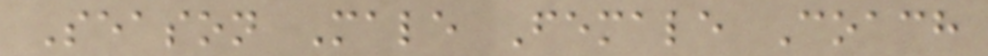Season Male Female Coach
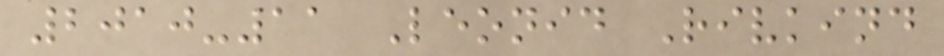2010-11 Leonid Rivkind
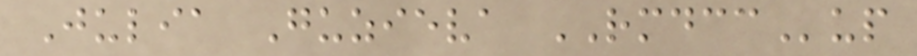Julia Guzieva RMDCCup
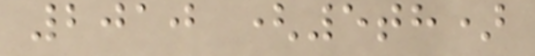2010 (5th)
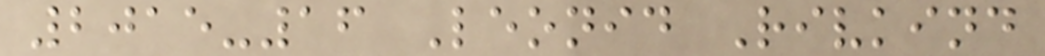2015-16 Leonid Rivkind
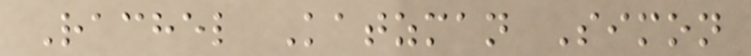Rachel Katzman Simon
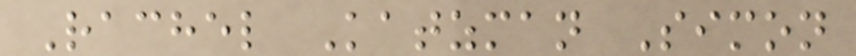Rachel Katzman Simon
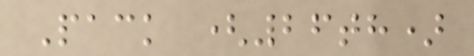Pack (26th)
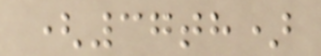(37th)
